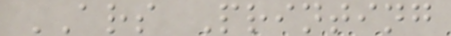ARS Printing
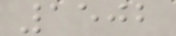1502
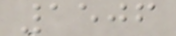1506
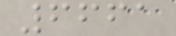6661
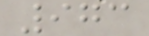973
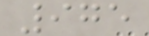975
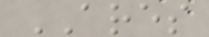ARES
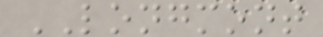LONGMONT
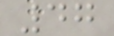47
